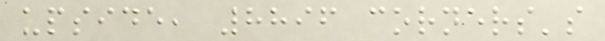upside, 8896 corners's
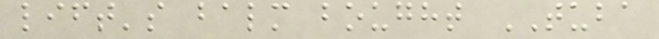lift's balm bought TUBA
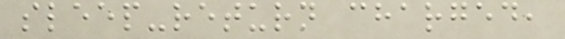sleep-return charged,
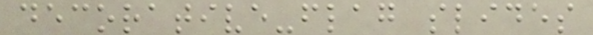decorative-flag slides
